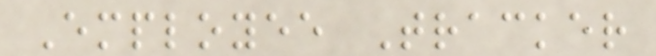Employee Tracker
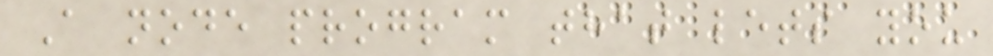A node program that lets you
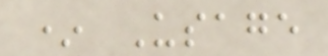* Usage
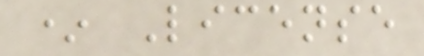* License
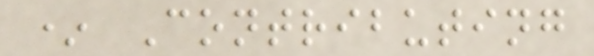* Contributing
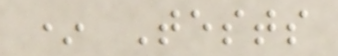* Tests
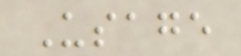Usage
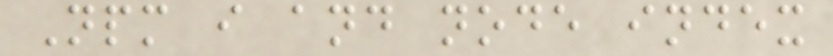Npm i and node index
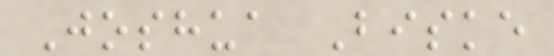Joshua Biske
